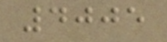4005
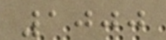1000
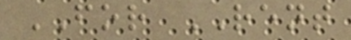FOR RENT
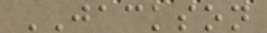JACKSON
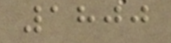1800
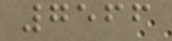7566
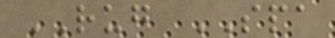RUG SPA
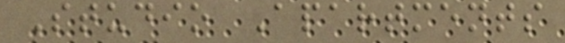Studio Apartments
